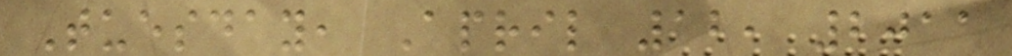Tuesday, April 12, 2011
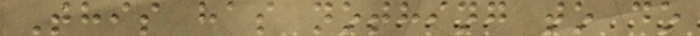This has nothing to do
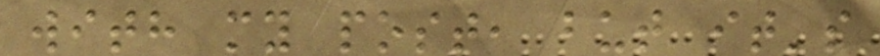with my post, but it's
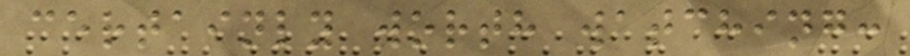certainly worth watching:
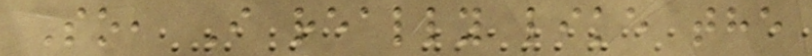So, I really like the
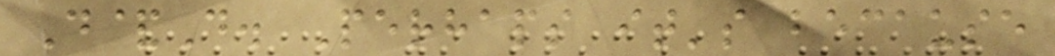D&D. Perhaps it's because
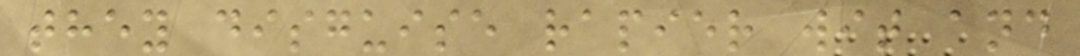they disguise rapier wit and
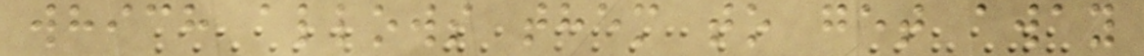which allows them to get away
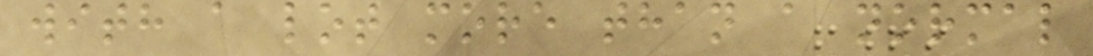with a lot more than a normal
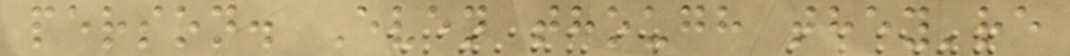person. Even though they're
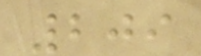209
